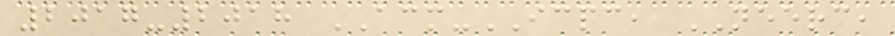2017-2018 ACM-ICPC, NEERC,
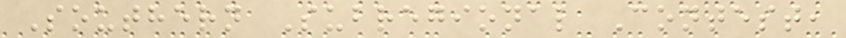Southern Subregional Contest,
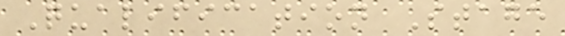Qualification Stage
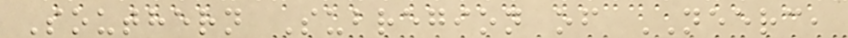Southern Subregion of NEERC,
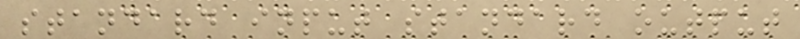standard input standard output
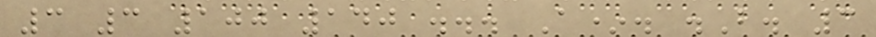3 3 100 140 ... A*. .B. 3
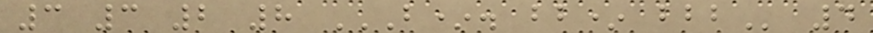3 3 2 8 B*. BB* BBB 4
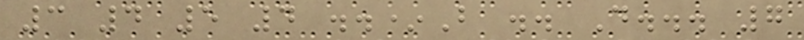3 4 5 4 ..*B .. D... 7
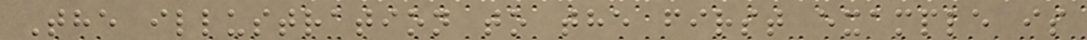The illustration to the first example is
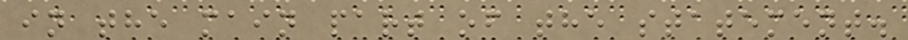in the main part of the statement.
